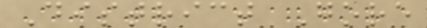District Gore
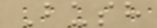Bush
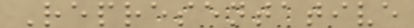Representative
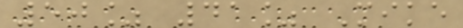50% 41% Mike
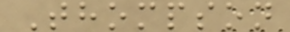Thompson
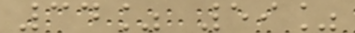34% 59%
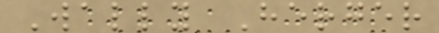Wally Herger
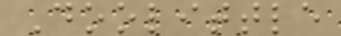Doolittle
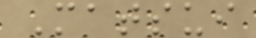Matsui
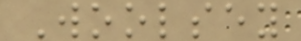Woolsey
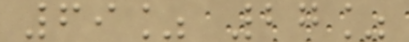69% 27%
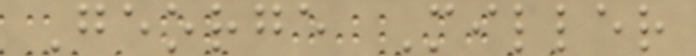George Miller
